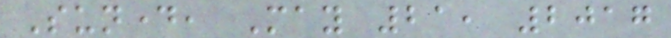Sunday, May 21, 2017
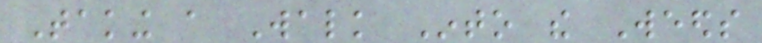Taking a Walk Into the Weeds
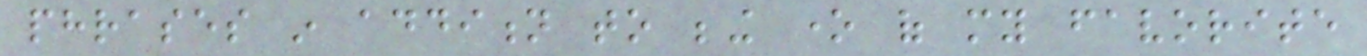phrases in addition to being one of my favorite
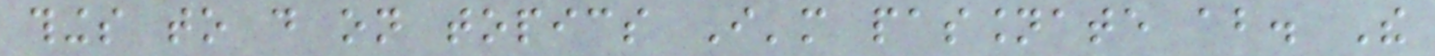things to do on topics I'm passionate about. The
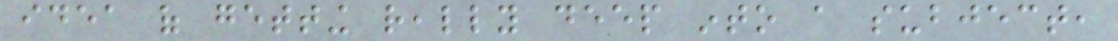idea of getting really deep into a subject,
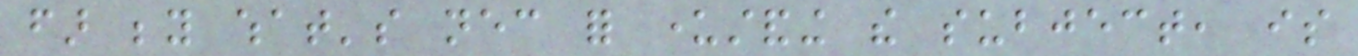far beyond what's necessary for understanding the subject, is
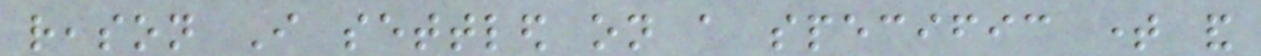reason I settled on a specific time and
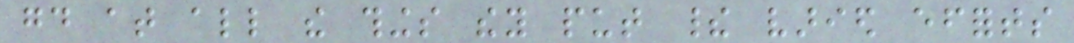good at all the things they put their varied efforts
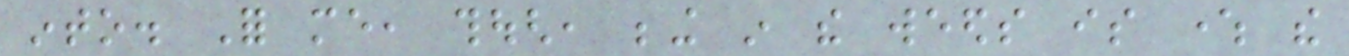into. For me, though, being in the weeds is where the
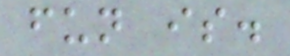fun is.
